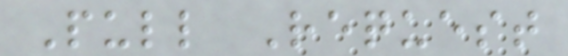Pull Request
